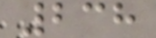238
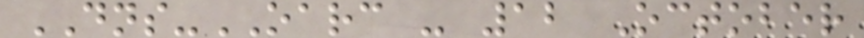DNS-OARC - 12 October
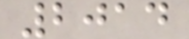2014
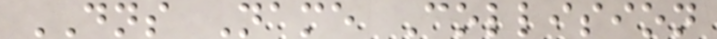DNS Name Collision
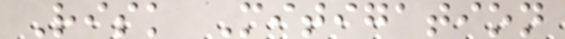Risk Mitigation
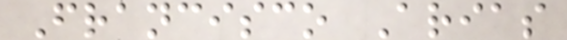Francisco Arias
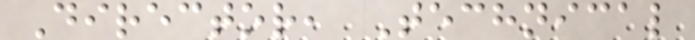Director, Technical
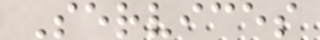Services
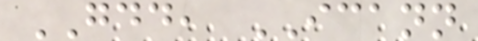GDD, ICANN
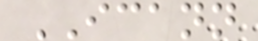ICANN
